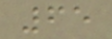65
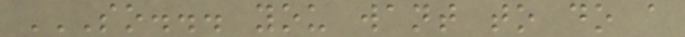SO... YOU WANT TO DO A
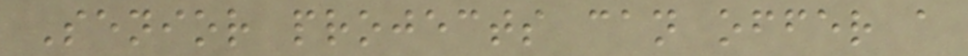Senior projects can offer a
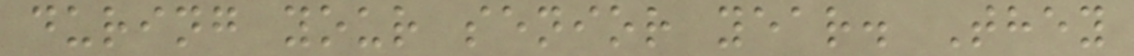during your senior year. They
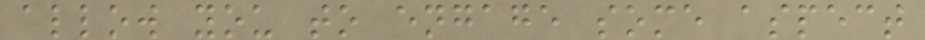allow you to engage some aspect
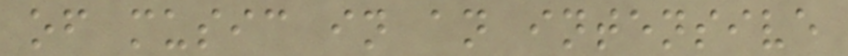of music in an intensive
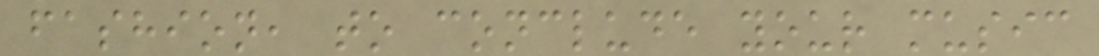fashion, to conclude your music
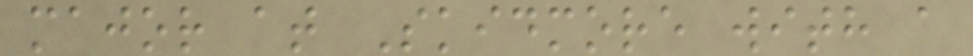major at Skidmore with a
